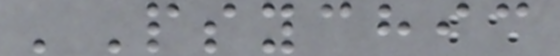'Psychic
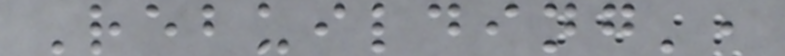Rebuilding',
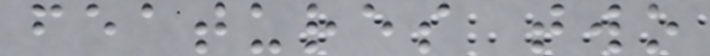features two
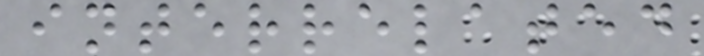interrelated
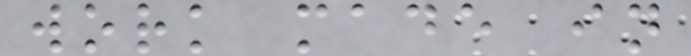work made in
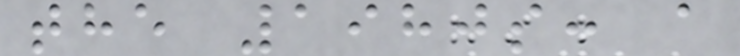the 1980s: a
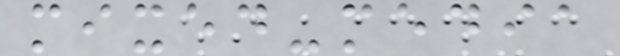mixed-media
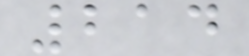214
